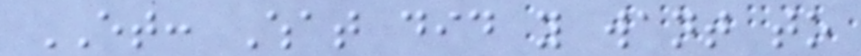ET: What did you want to
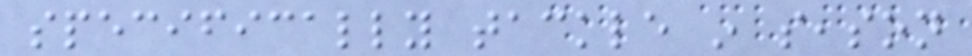specifically tackle in season
